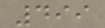499
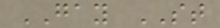GAY ST
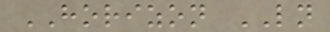HORIZON LN
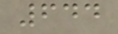644
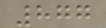877
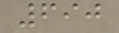690
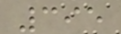395
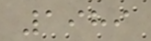1989
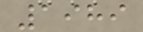1989
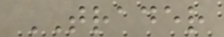TRADER
